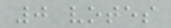0 votes
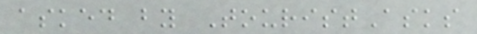asked by TouristAsks
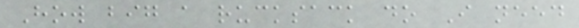How big a rucksack do I need
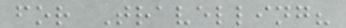for Travelling?
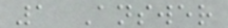1 Answer
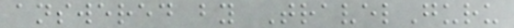answered by TravelGuru
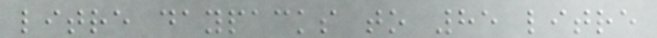litre daypacks to 85 litre
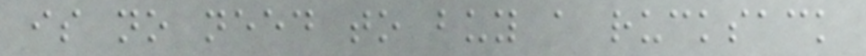is no need to buy a rucksack
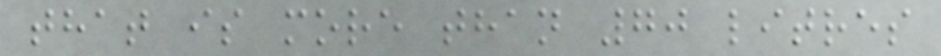that is more than 70 litres
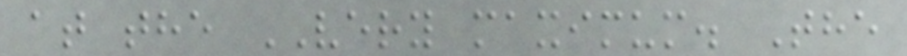at the VERY maximum. The
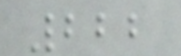222
